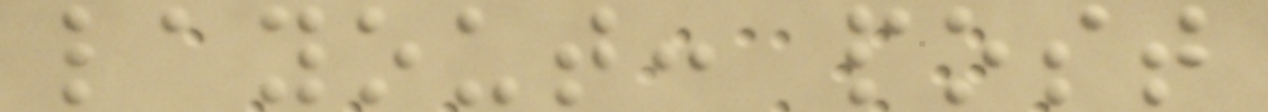layout: post
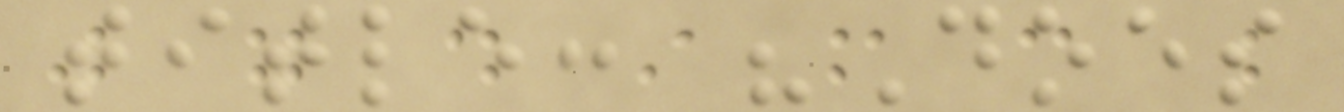title: "Does
